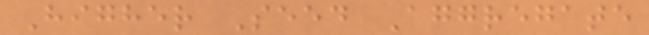Higher Seed Aggregate
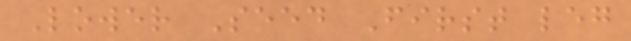Lower Seed First leg
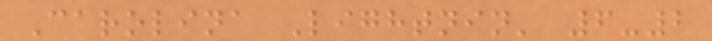Carolina Lightnin' 6-2
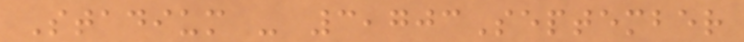Stadium - 3,703September
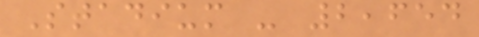Stadium - 2,654
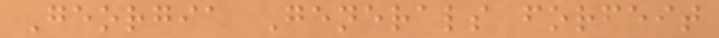Georgia Generals forfeit
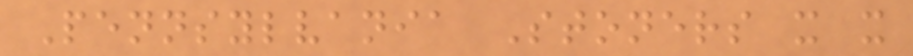Pennsylvania Stoners x x
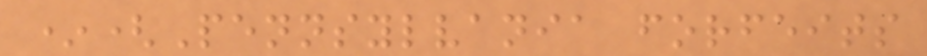*(Pennsylvania forfeits
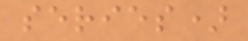series)
